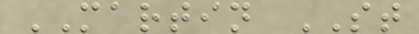MARTIN ST
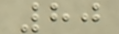80
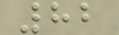82
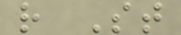r St
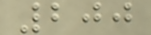200
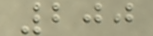200
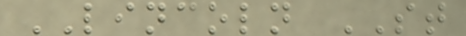LINCOLN ST
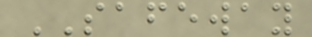SAFEWAY
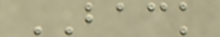BACK
